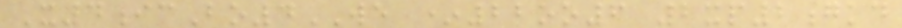X4icBo4WE *22oo6 2xp2gkd
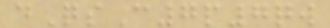dQsC7p7qw
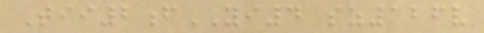Tii2fYI4 sz126v
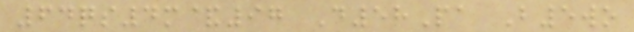64qs4m&97 D58Pa B5wo
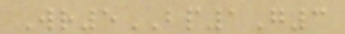Wr5BP1G3
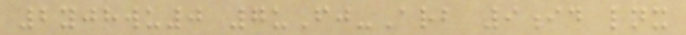2yjhwu0 7uFj-Arb 9id lnx
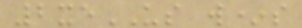2xeUS w*s
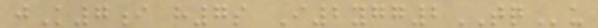jK7i h7s I2ygg2TQu
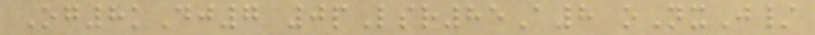Og8kDj7 0pLsr85A8 oNxJ/
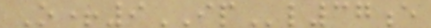O+9IPl37e
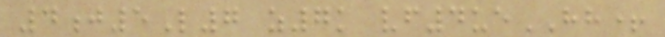4j5L7 z7k vf4ueHH+
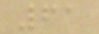61
